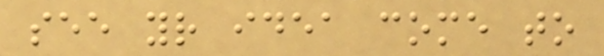see your idea come to
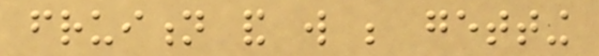fruition and will be getting
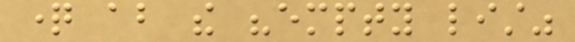question about the "empty list"
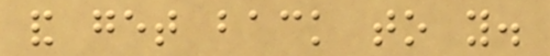and get back to you.
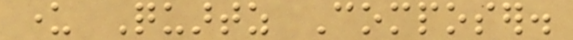under Quartz Composer.
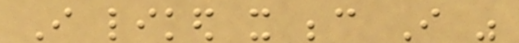I liked it because I was
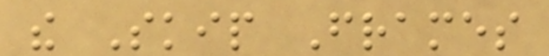the Skip Frames
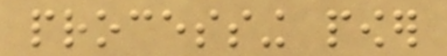processing power
